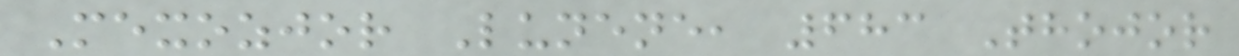Mexozjor Lunene, 683 Thojor
